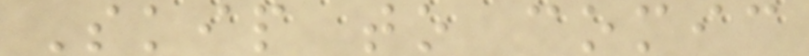Skip to comic
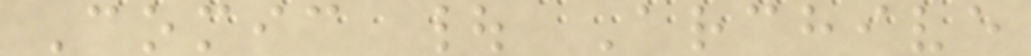Comic | Archive
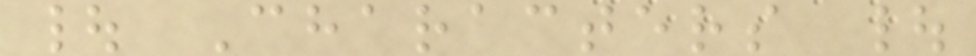| Characters |
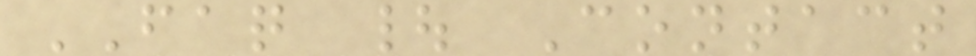FAQ | Contact
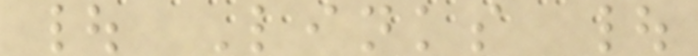| Links |
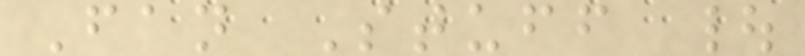Fan Stuff |
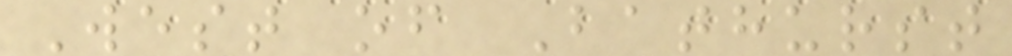West of Bathurst
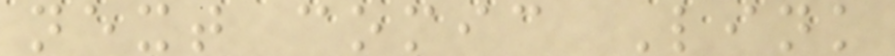next comic Link
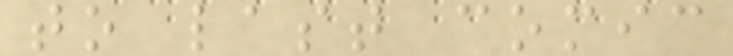to last comic
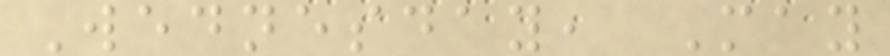Wednesday, May
